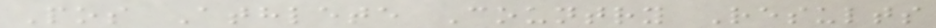Pos Athlete Country Results
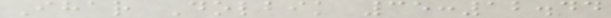Ihar Dolbik 35:12.44
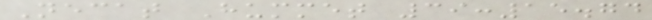Necat Hummet 39:15.74
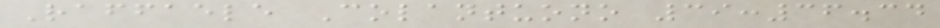Raffaele Colantuono 39:36.34
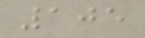105
